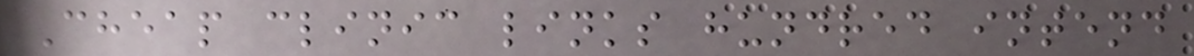Cheap clinic links hundred intend
